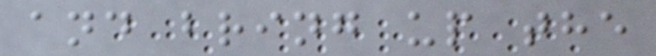and bring up the
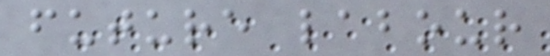future labour
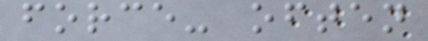force- often
